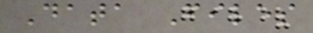Data Files
